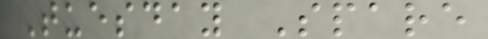Tuesday Spare
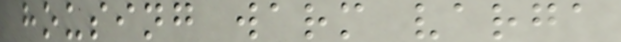housing warm varga
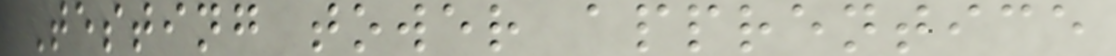Testing tower apprentice
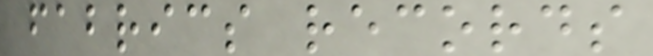fabrics records
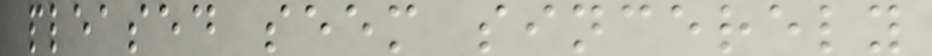pleased seem sincerely
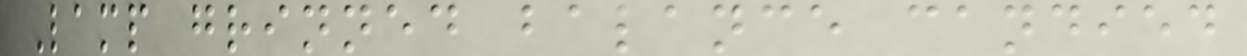Lamp grinned balance candied
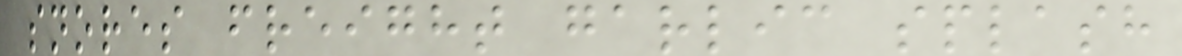snores freight garlic splash
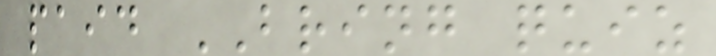paid BRING quiz
